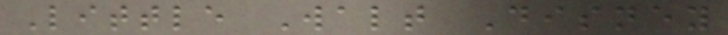Little Walt Disney
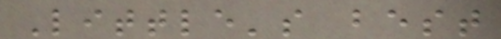Little's best
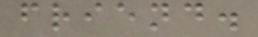friend.
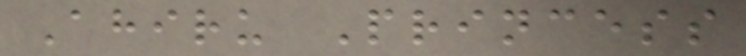Ahiru Princess
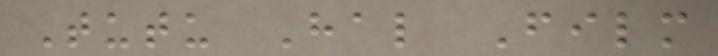Tutu Hal Film
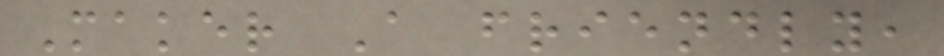Maker A friendly,
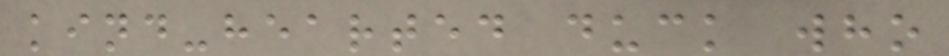kind-hearted duck who
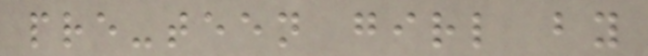pre-teen girl by
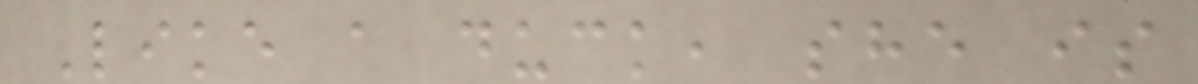Like a duck, she is
